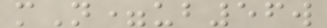mN=ub56w
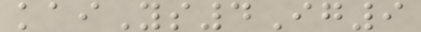kaiYs4Ig9
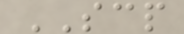SCP
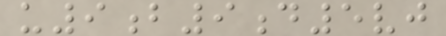u9b9d5vj
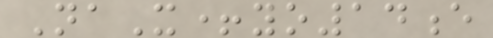NaX+yo14e
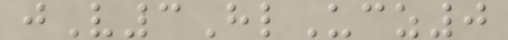jV3HlUcz0
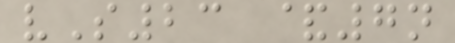vS23 &7n
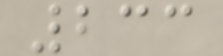233
